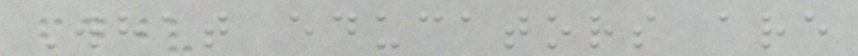What educators are
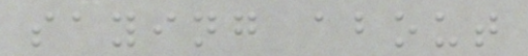saying about
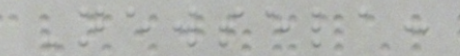Newsela:
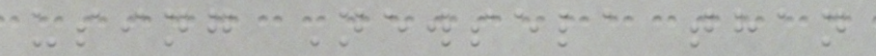using Newsela than
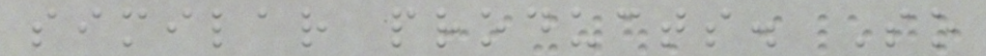similar products. So
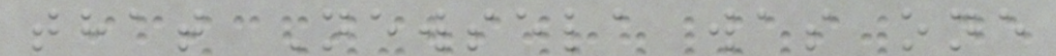that Newsela was one
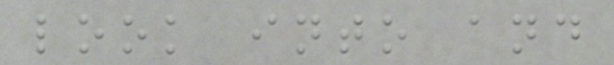look into and
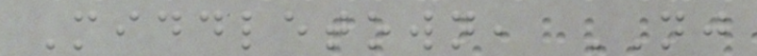Middletown, NJ
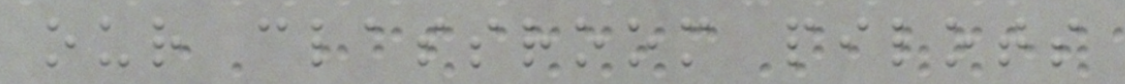our classroom pilots
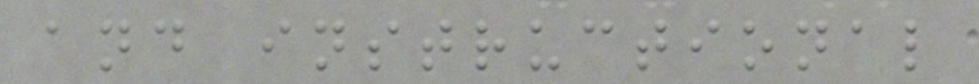and instructional
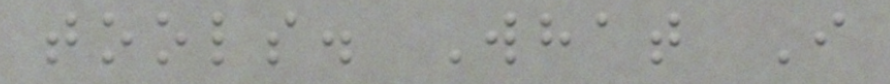tools. What I
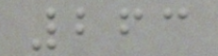263
